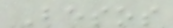Besos
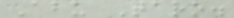Abu Taro.
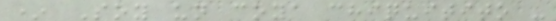* Soy un coya chiquitito -
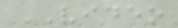VIDEO
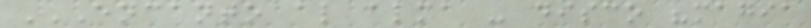ENCANTO AL ALMA - DISCO "MAGIA
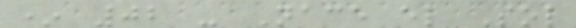* 02 - Nace el Sol
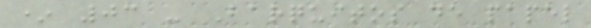* 03 - Barquitos de papel
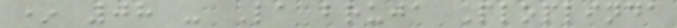* 08 - La bruja Ploplinda
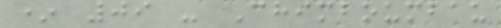* 09 - Chimboumbau
